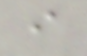i
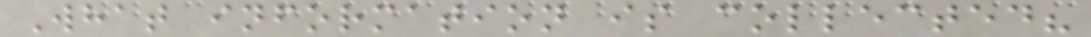What information is collected?
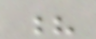?
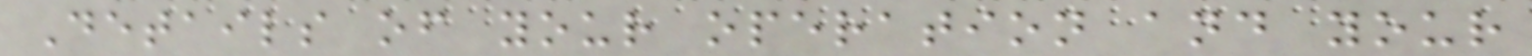Details of your operation and your
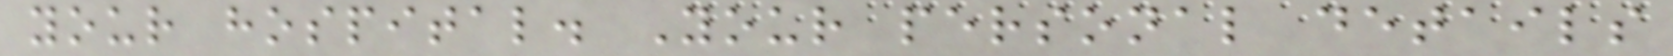your hospital. Your personal details
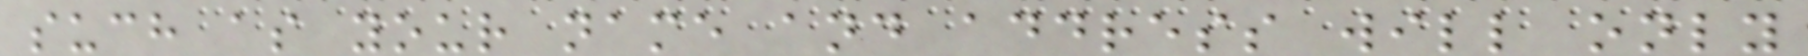such as your name and address will only
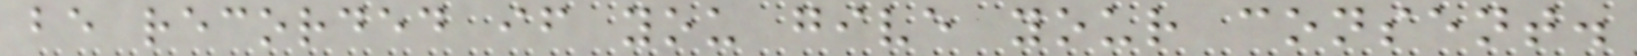be recorded if you give your consent.
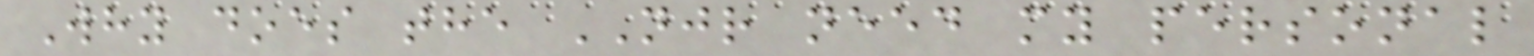Why does the NJR need my personal
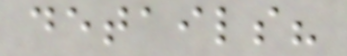details?
